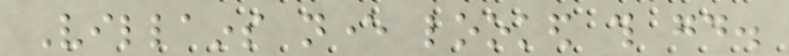Villains never looked this good.
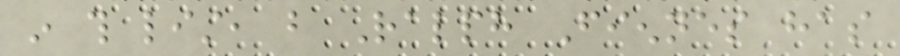in this list, but Ralph Fiennes has
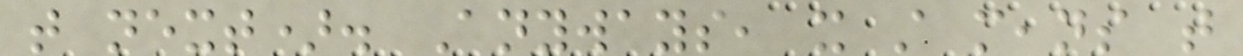that next). Anyways, it still means that
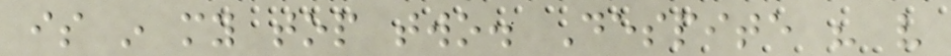is in my top two. Despite his very
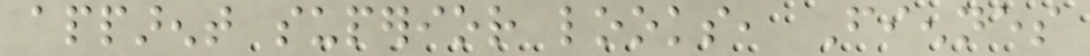apparent superior looks, Fiennes
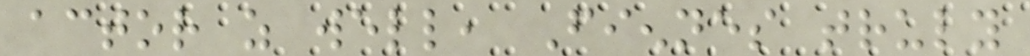actor as well, Fiennes truly
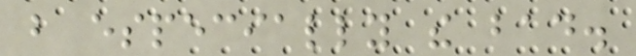but especially the bad.
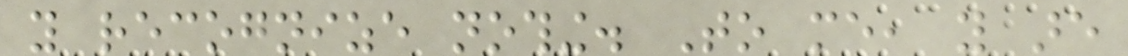you recognize nothing. To me, you are
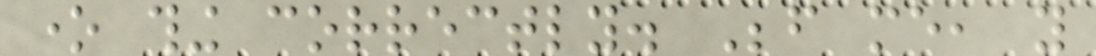one thing correctly. Before me, you
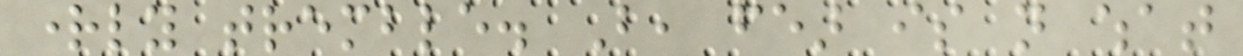rightly tremble. But, fear is not what
